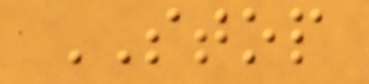STOP
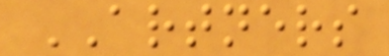ARTNERS
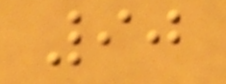90
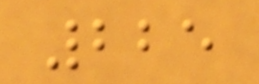225
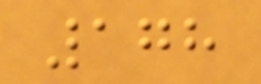178
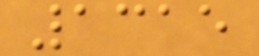1315
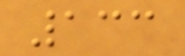133
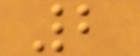2
